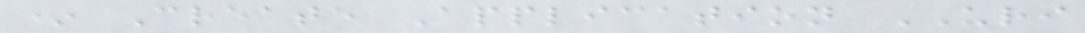* Create Application URI
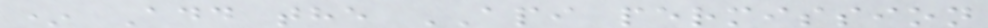* Add the API permission
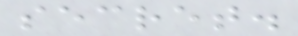secret.
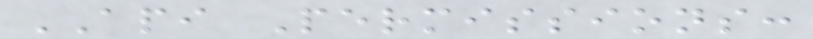API Permissions:
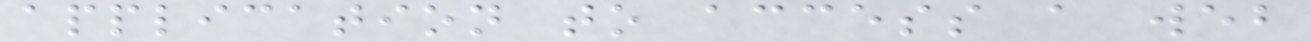application to access a web
